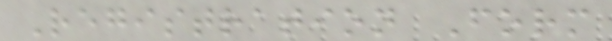Registration Form
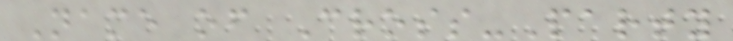Name of Cross-Party
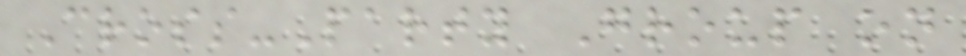Cross-Party Group on
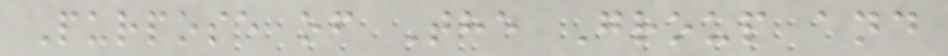Purpose of The Group and
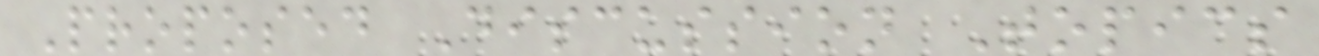Proposed Discussion Topics
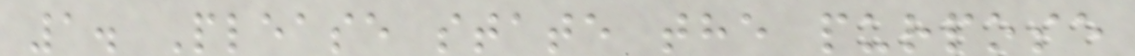1. Please state the purpose
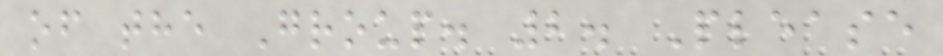of the Group. 2. Please
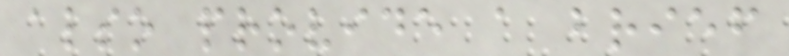also provide a brief
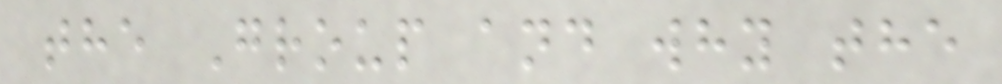the Group and why the
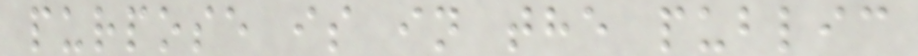purpose is in the public
